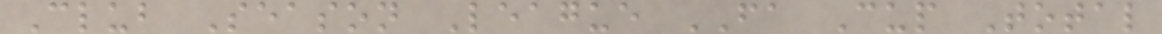Club Season League FA Cup Total
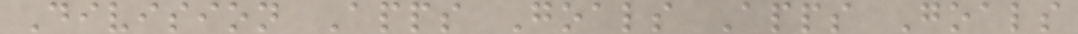Division Apps Goals Apps Goals
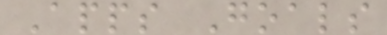Apps Goals
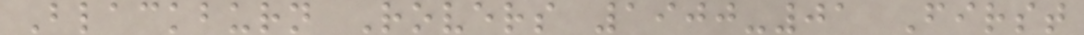Blackburn Rovers 1900-01 First
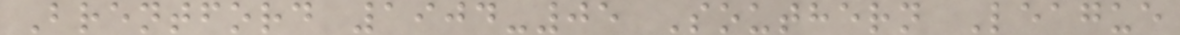Brentford 1904-05 Southern League
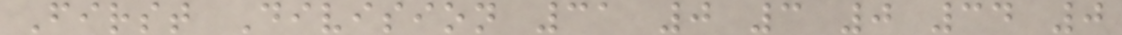First Division 31 0 3 0 34 0
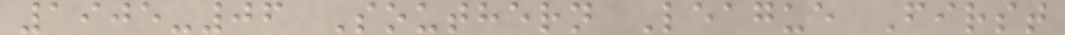1905-06 Southern League First
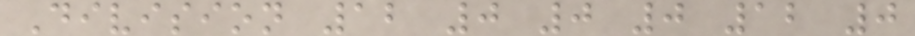Division 12 0 0 0 12 0
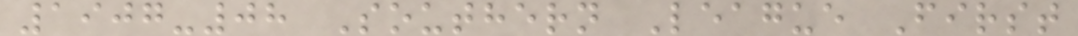1907-08 Southern League First
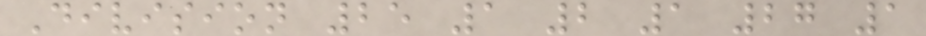Division 25 1 2 1 27 1
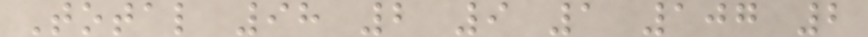Total 98 2 9 1 107 2
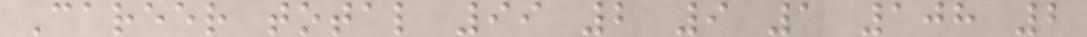Career total 99 2 9 1 108 2
